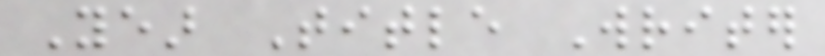Year Title Writer
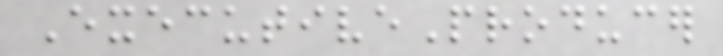ExecutiveProducer
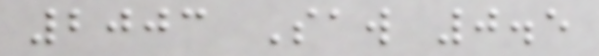2003 Saw 0.5
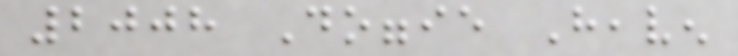2008 Doggie Heaven
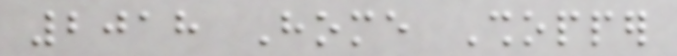2018 Home Shopper
